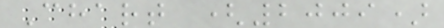Chart (2009)
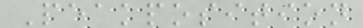Peakposition
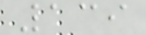139
